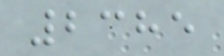2385
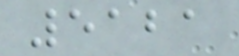5121
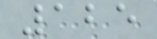125
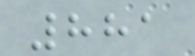881
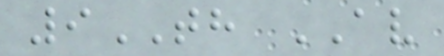9TH AV
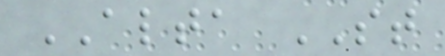ALTA ST
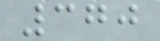370
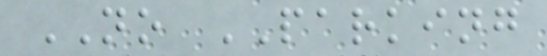NO PARKING
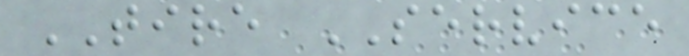TIRE SERVICE
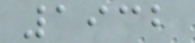1932
